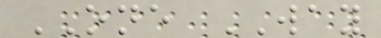ONE WAY
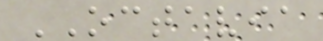OCTAVIA
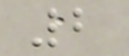2
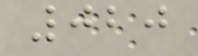020
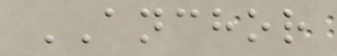ANCHOR
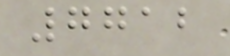7712
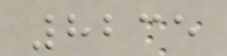8235
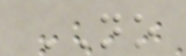NO
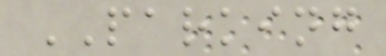PARKING
